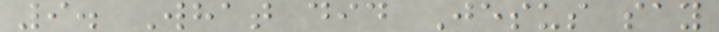9. What did Jesus say
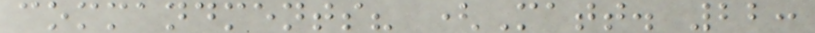commandments? (Matt. 22:
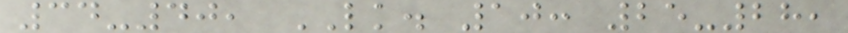34-40, LK. 10: 25-28,
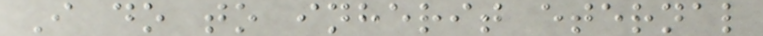I do to inherit eternal
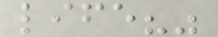life?"
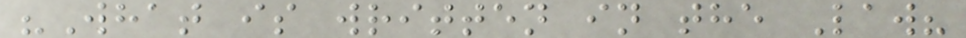"What is written in the Law?
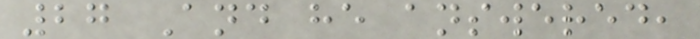27 And he answered,
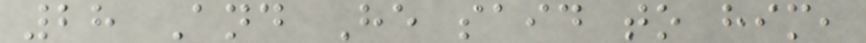28 And He said to him,
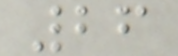26
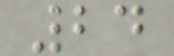24
